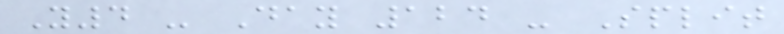Y4 - Day 124 - Split
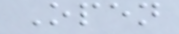Open
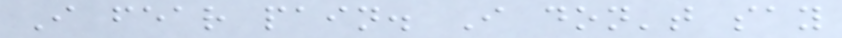I fear pain. I don't say
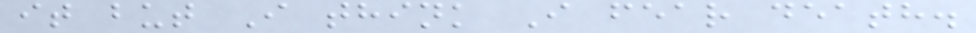it but I think I fear death.
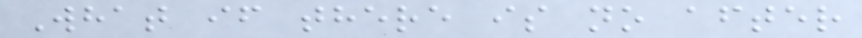What if there is no after
